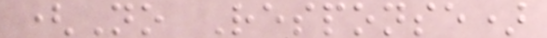(No Response)
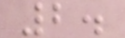2.
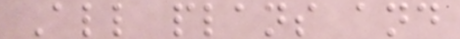All plans and
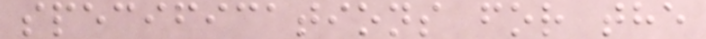specifications for the
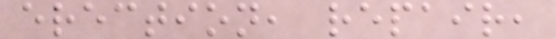erection, repair,
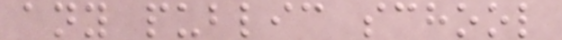any public school
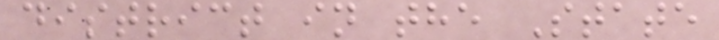district in the State
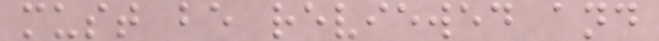must be reviewed and
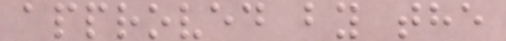approved by the
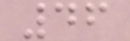46
